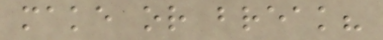make or break?
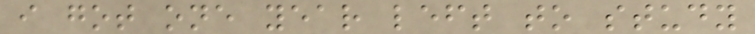i got one year left to study
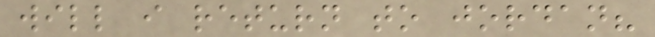will i return to jordan?
